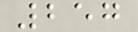257
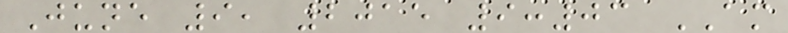June 9, 2015 9:03 AM
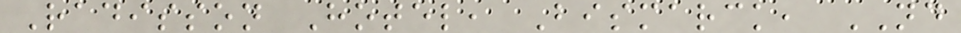Radisson Hotel, Bismarck, ND
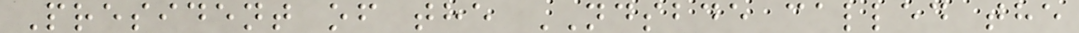President of the NDSBDE called the
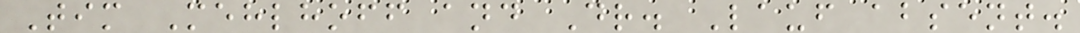Tim Mehlhoff and Dr. Lauf absent.
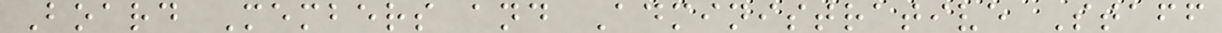Board Members and Administrative Staff
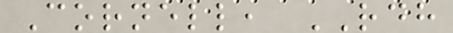Cornell, RDH
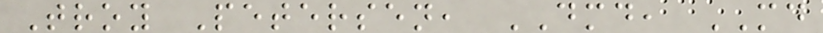Troy Petersen, DMD, MD
